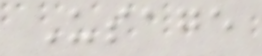Usage
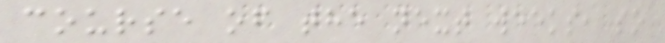course of the next weeks, so
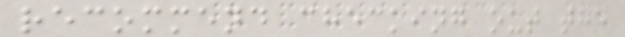recommend checking out the
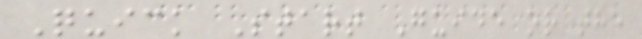Quick Start Guide or the
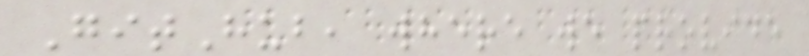GitHub, where we provide
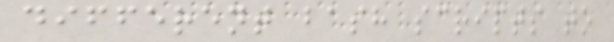different bash scripts to
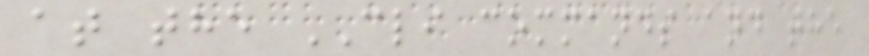at the CLI commands and the
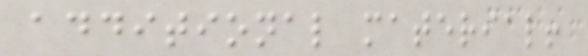additional material!
